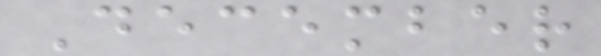December
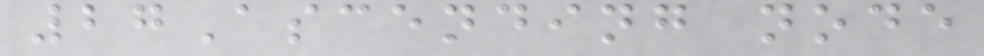27Ascending node
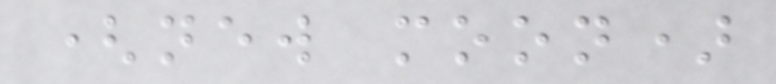(new moon)
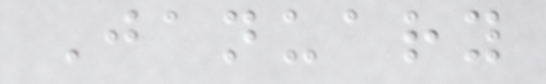January
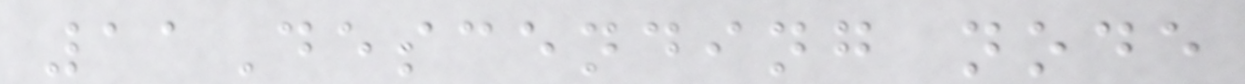11Descending node
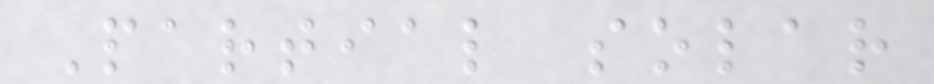Partial solar
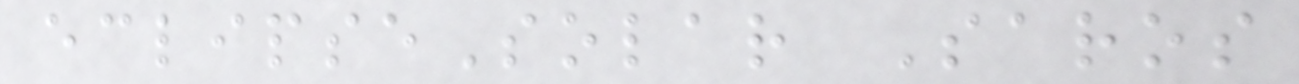eclipseSolar Saros
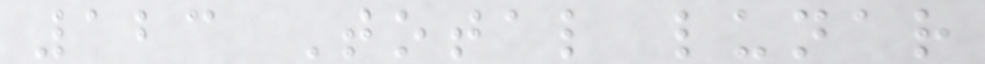123 Total lunar
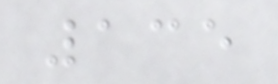135
